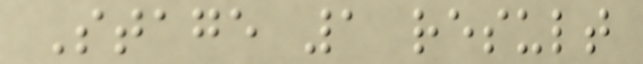Stage 1 result
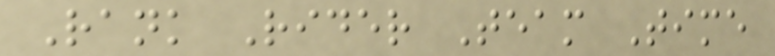Rank Rider Team Time
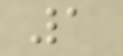1
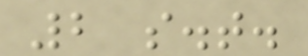2 s.t.
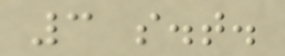3 s.t.
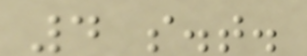4 s.t.
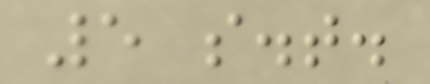5 s.t.
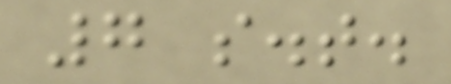7 s.t.
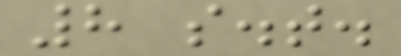8 s.t.
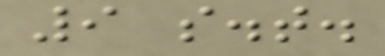9 s.t.
